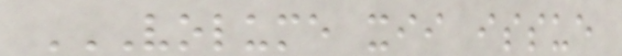VOLUME XII ISSUE
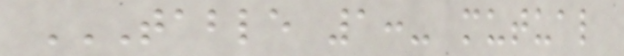TABLE 1:- MUTUAL
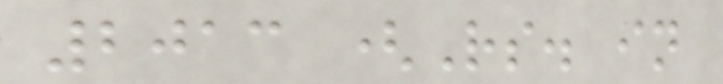2013 (Rs. in
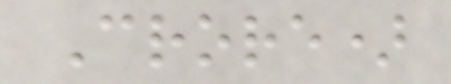Crore)
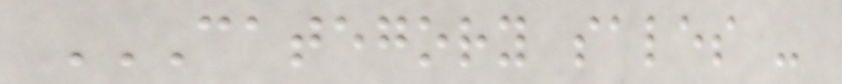CATEGORY SALES -
